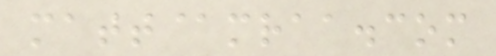matt@mraa.com
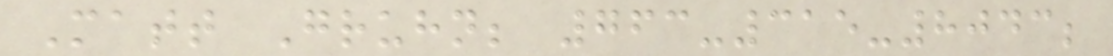Matt Gruhn; 763-315-8043;
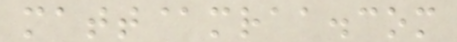matt@mraa.com
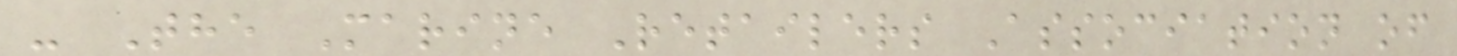- The Marine Retailers Association of
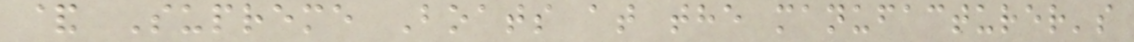& Supreme Boats at the manufacturer's
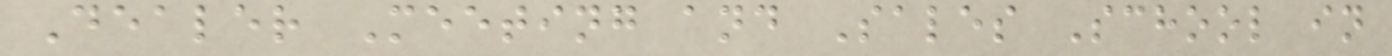Dealer Meeting and Sales School in
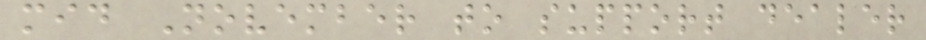mid November to support dealer
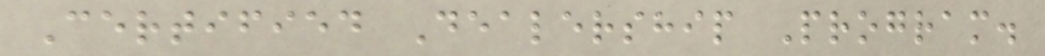Certified Dealership Program.
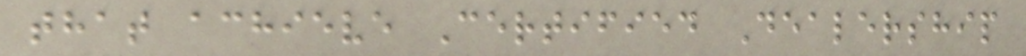that achieve Certified Dealership
